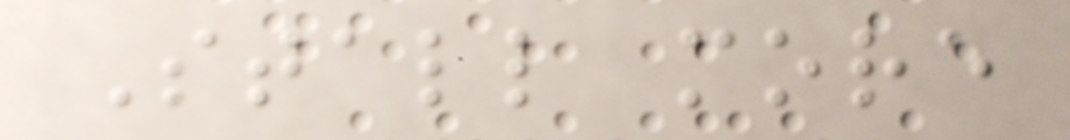Stall more
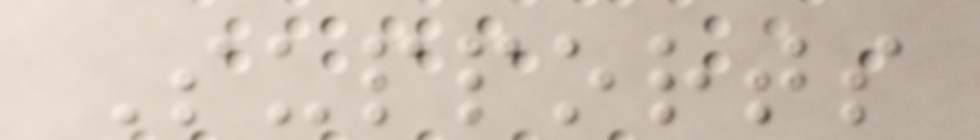Supports
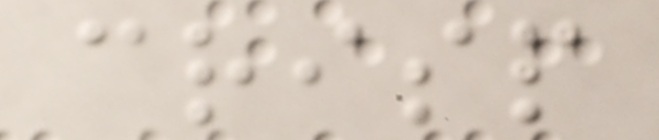crisp
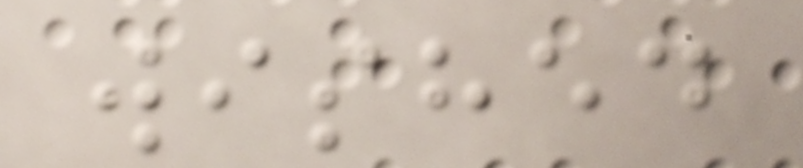wished
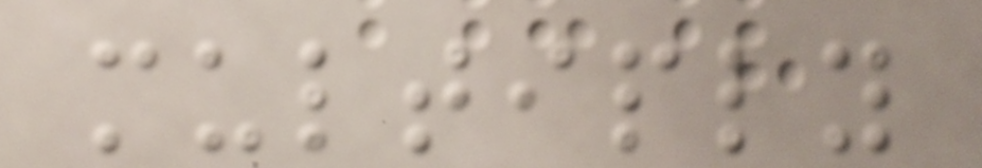multiply
